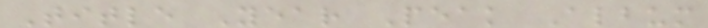Title Year Peak Album
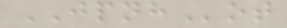JPNHot
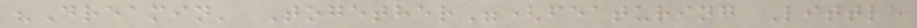"Dreamin' Together"(featuring Little
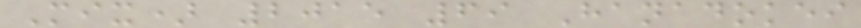Mix) 2015 69 Hanadokei
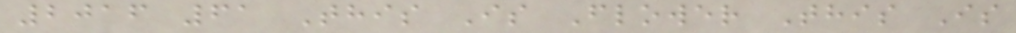2016 61 This Is Flower This Is
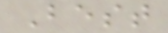Best
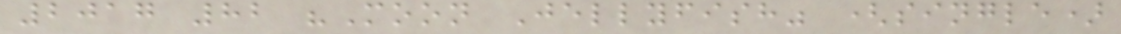2017 82 "Moon Jellyfish" (single)
